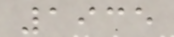1935
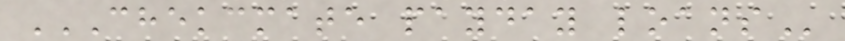CHEKCMATE PAYDAY LOANS
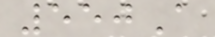550A
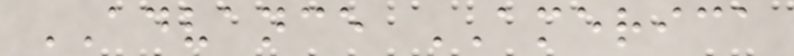ADVANCE AMERICA
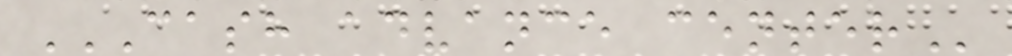CASH ADVANCE CENTER
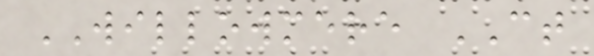WILLOWMERE CT
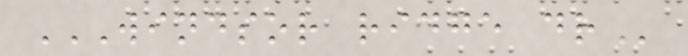WINDSOR RIDGE DR
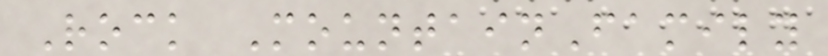Rock MountainFamily
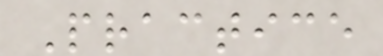Practice
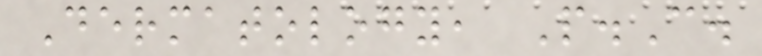Dermatology, P.C.
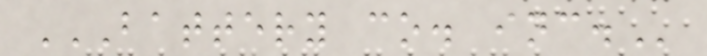BATTERY CO. INC.
